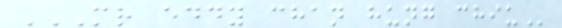MR EDDY CHAN HUNG CHIU
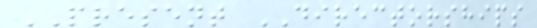PRESENT DIRECTORSHIPS
